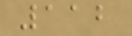112
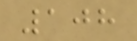108
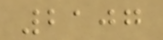2107
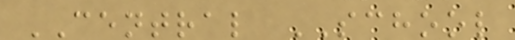CENTRAL SCHOOL
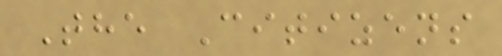The Citizens
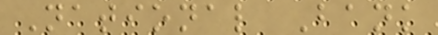National Bank
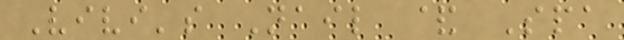Vivi's Nail & Spa
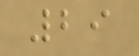29
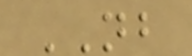NB
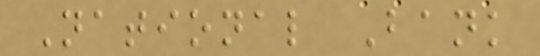National Bank
